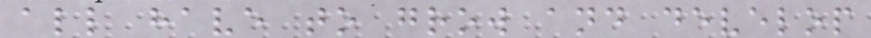all have to grow and develop
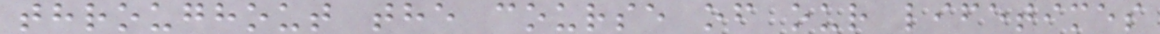throughout the course of our lifetimes
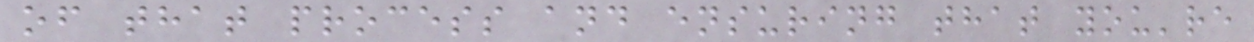of that process and ensuring that you're
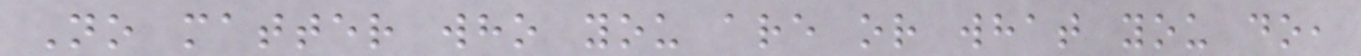No matter who you are or what you do,
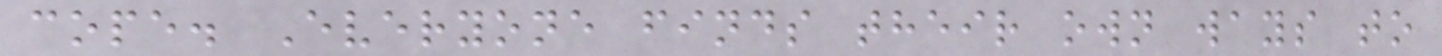cope. Everyone finds their own ways to
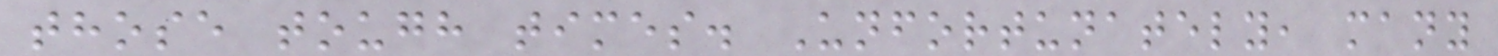those tough times. Unfortunately, many
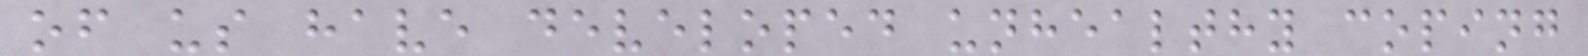of us have developed unhealthy coping
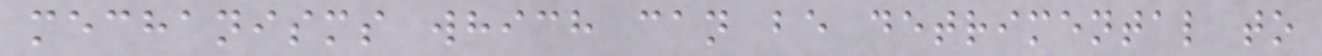mechanisms which can be detrimental to
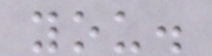you.
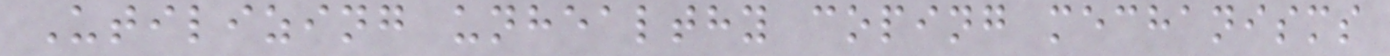Utilizing unhealthy coping mechanisms
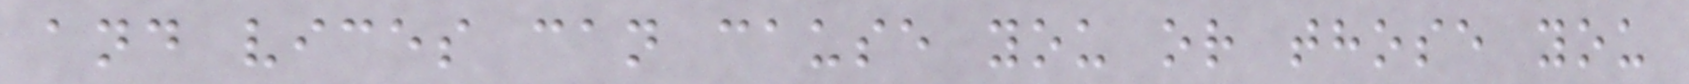and vices can cause you or those you
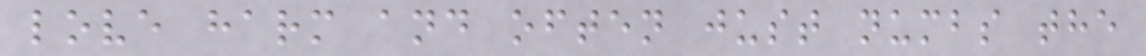love harm and often just numbs the
